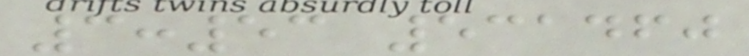3:53 531460
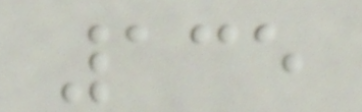135
